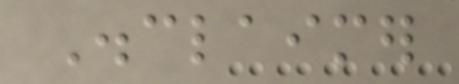Disclaimer
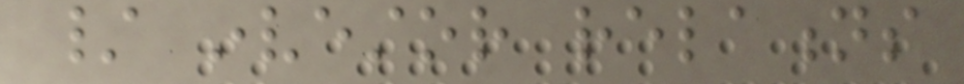/ investor relations
